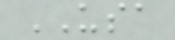USA
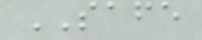SAFE
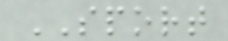SPORT
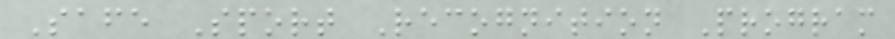Safe Sport Recognition Program
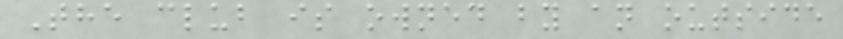The club is owned by an outside
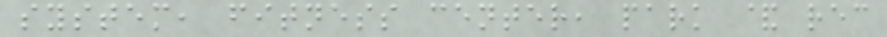system, fitness center, park & rec
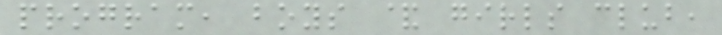program, boys & girls club,
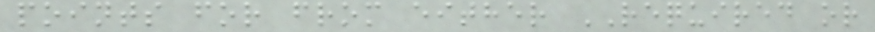points for from either REQUIRED or
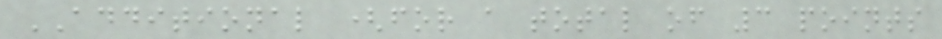ADDITIONAL (for a total of 3 points
